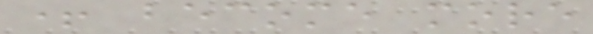+ become more
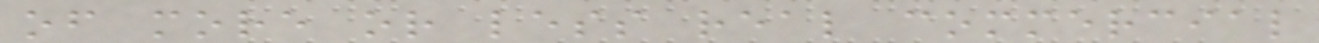of more or less real commercial
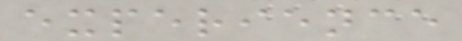experience
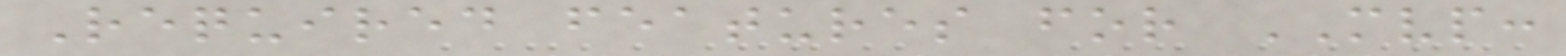Required features for MVP:
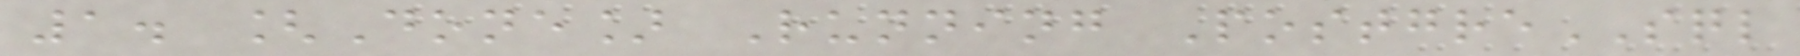1. [Done] Running PostgreSQL
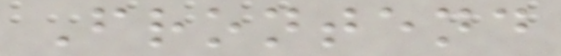Frontend
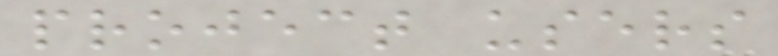project users
